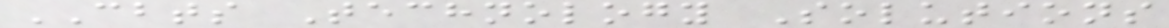CBTS Technology Solutions
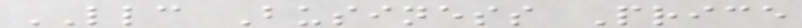LLC Business Price
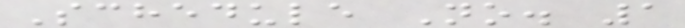Schedule No. 1
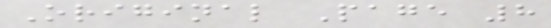Original Page 8
